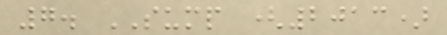7. SUMP (2013)
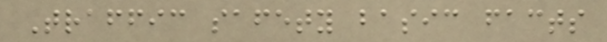Traffic safety basic facts
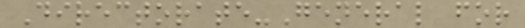Directorate-General for
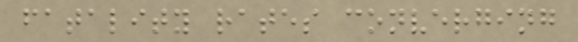fatality rates converging
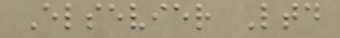Elsevier Ltd
